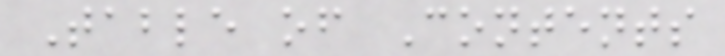Table of Contents
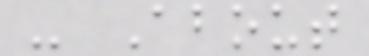- About
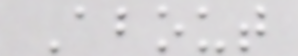About
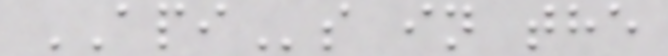APIs in the
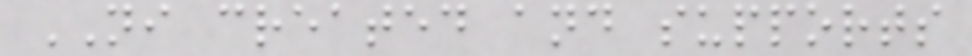NI created and supports
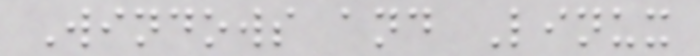Windows and Linux
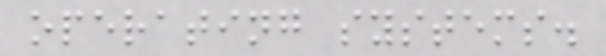operating systems.
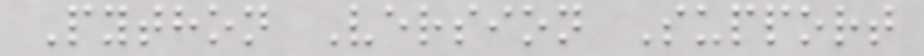Python Version Support
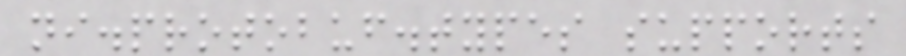ni.protobuf.types supports
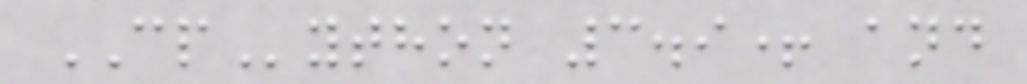CPython 3.9+ and
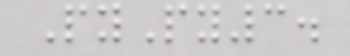PyPy3.
